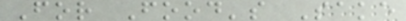For Food's Sake
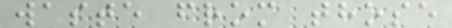waste from those
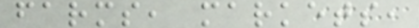farms, markets,
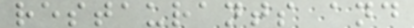restaurants and
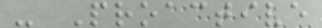- Proactive
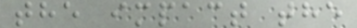the impact the
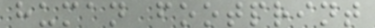human footprint
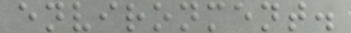environment.
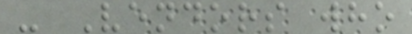- Vendors who
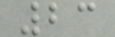23
